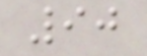90
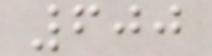600
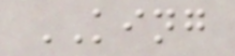KING
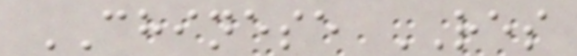CHINESE RES
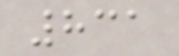831
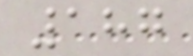187
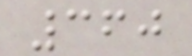360
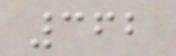362
